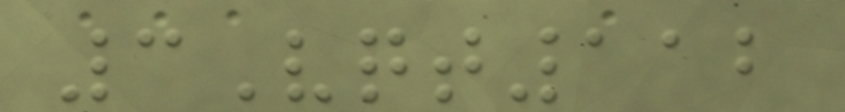3Vqt112
